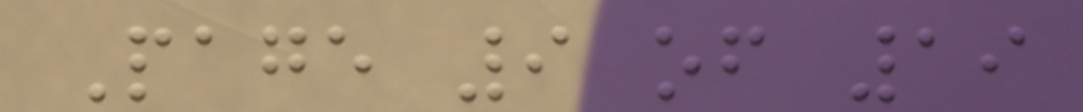Page 9 of 19
